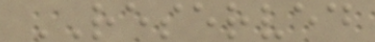RESERVED
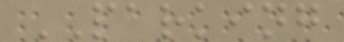PARKING
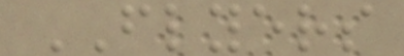FLYERS
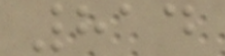814
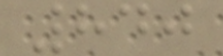840
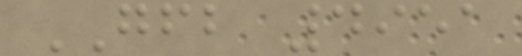GFB 4951
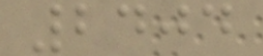2404
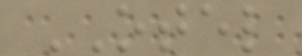OTEL
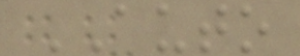AUTO
